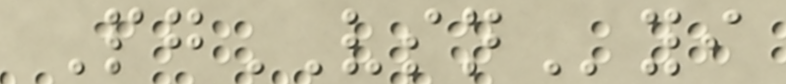PgVSNyi
